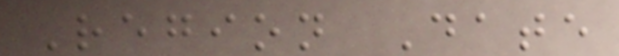Region Date
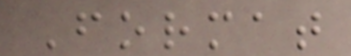Format
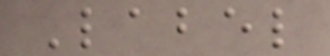Label
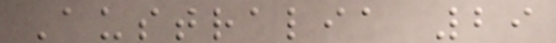Australia 29
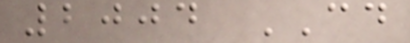2004 CD
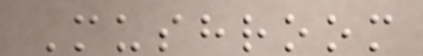Mushroom
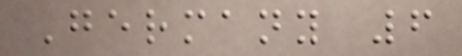Germany 6
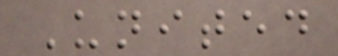United
